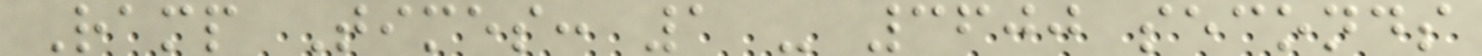Ramp Times: 1 - 3600 seconds
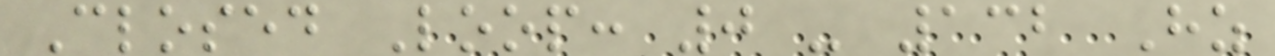Closed Loop: 0 - 132 Hz
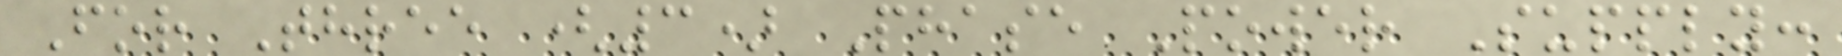For Three (3) Phase Power Supply:
